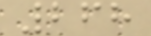268
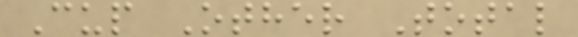Cup Other Total
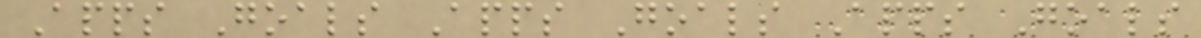Apps Goals Apps Goals Apps Goals
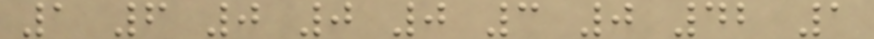1 6 0 0 0 3 0 42 1
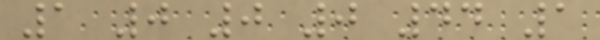1 0 0 0 44 1
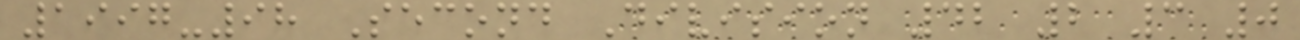1997-98 Second Division 42 2 3 0
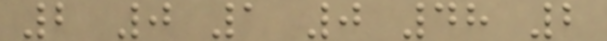2 0 1 0 48 2
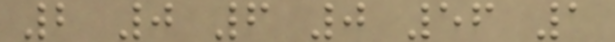2 0 6 0 56 1
